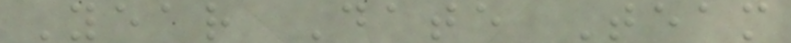Year Date Team
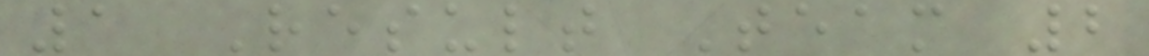1 Result Team 2
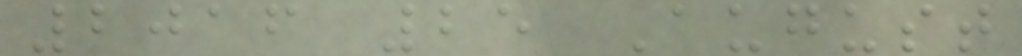2016 25 August
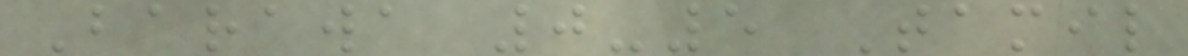Barawa 0-5 Tamil
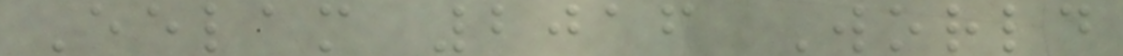Eelam 2016 World
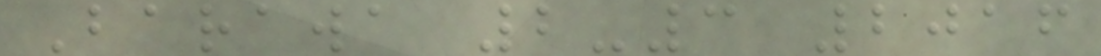Barawa 2-3 2016
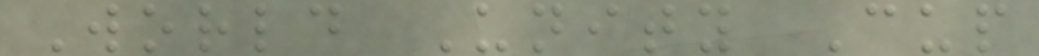World Unity Cup
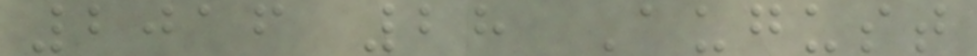2016 28 August
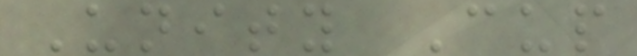Unity Cup
